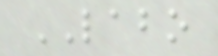LABO
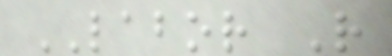LABOR R
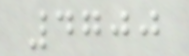4700
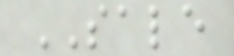SALE
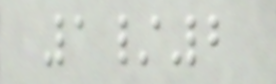1/2
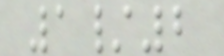1/2
